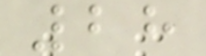28
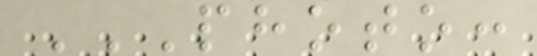PHOTO:
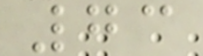73
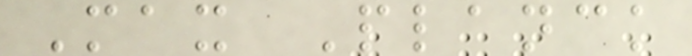Max Planck
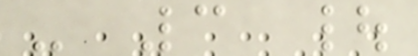- 3 |
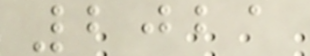2021
